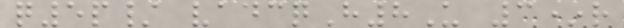q5p/ vadcqH8U 3*r
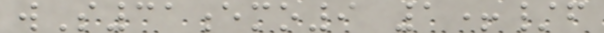wS31emo9 1+/f
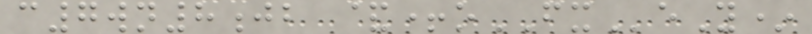c7wn8jb &+oFXeY*
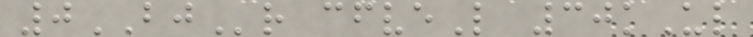0BJr cfveL 30kUl
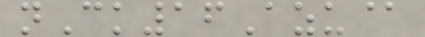nCk16Azu@
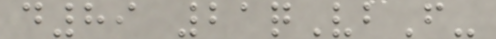d89 21qVbF-
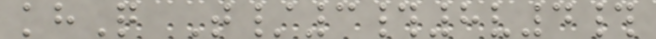khQ T/3#8v4#
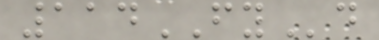114FYd
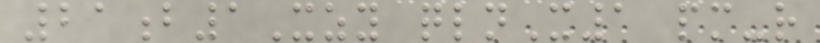21b1Xzy qlnX1 pm-r
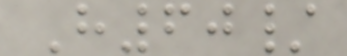H60/
